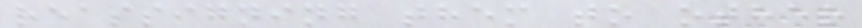reassigning them to other
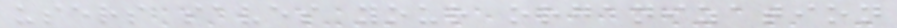users saves your organization
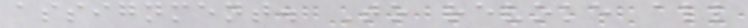assignment. To revoke all
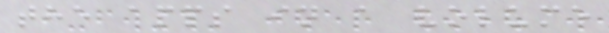the apps in a volume
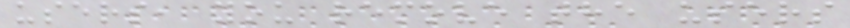users, you remove the users
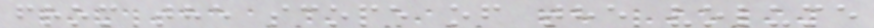from the scope of the volume
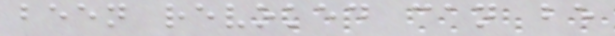been revoked can be
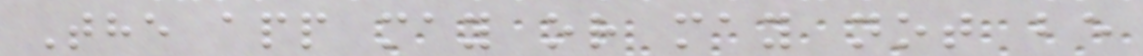The app may or may not be
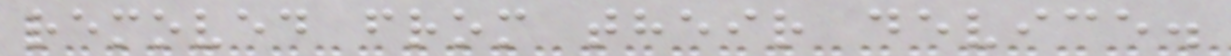removed from their device.
